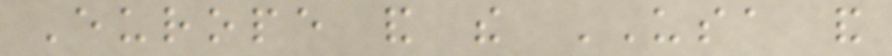Europe and the USA and
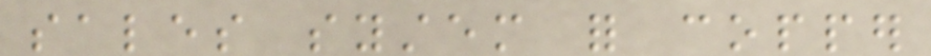sales system for copper
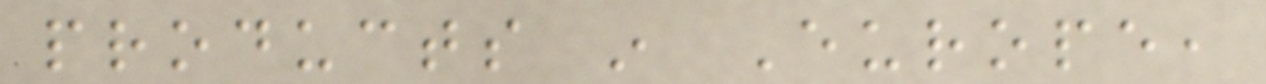products in Europe,
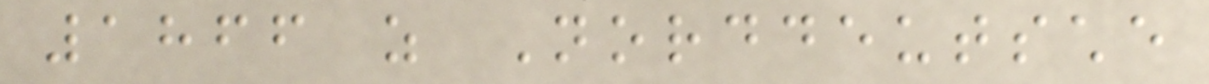1866 as Norddeutsche
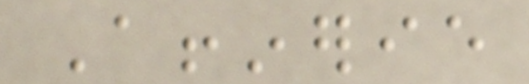Affinerie
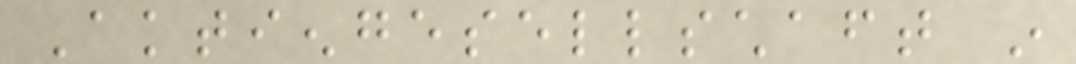Aktiengesellschaft in
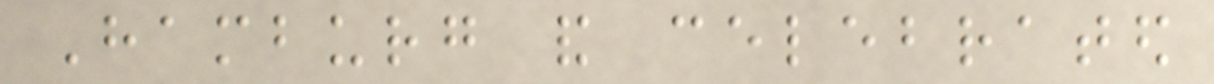Hamburg and celebrated
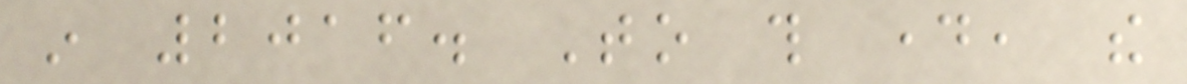in 2016. To this day, the
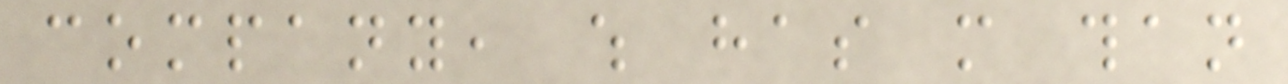company, which has more than
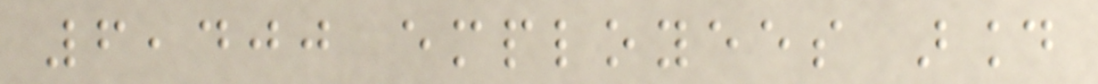6,400 employees around
